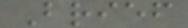Brief
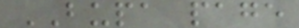BUPA page
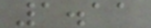1.11
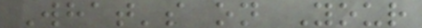What's on Your
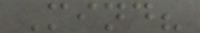Mind?
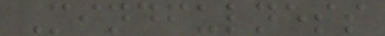Mindfulness
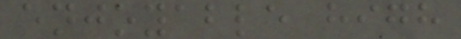enjoyable high
